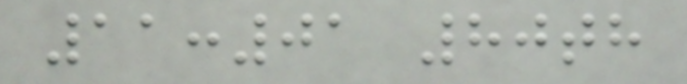11:01 80th
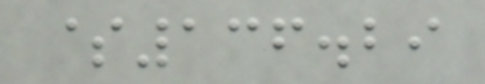$136.29
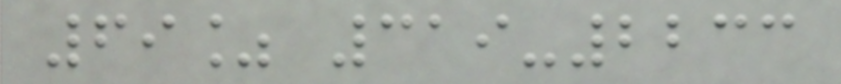69% 319-2233
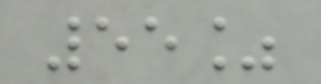55%
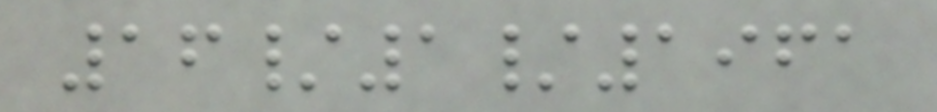16/1/1961
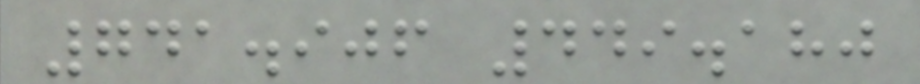741.906 449.180
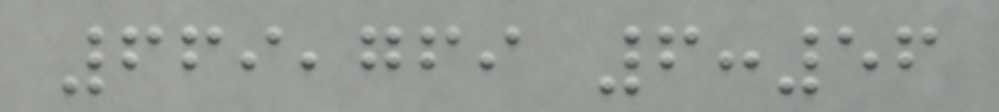669,769 6:56
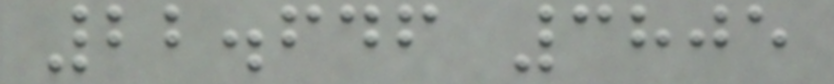22.646 3805
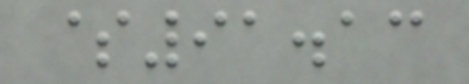$91.13
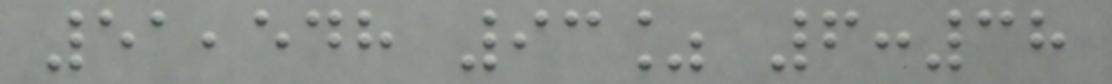51,548 93% 6:38
